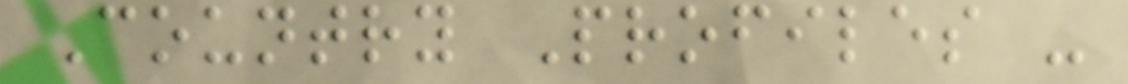Country Profiles -
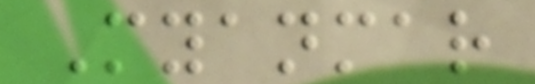Myanmar
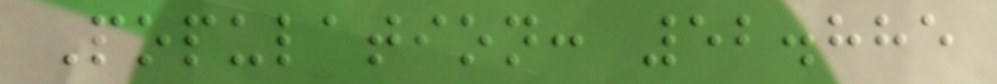Population: 52.885
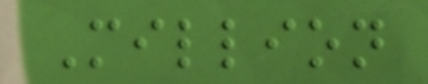Million
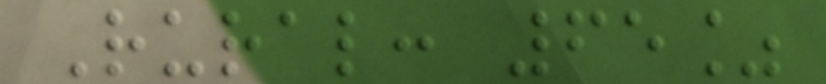Rural: 65%
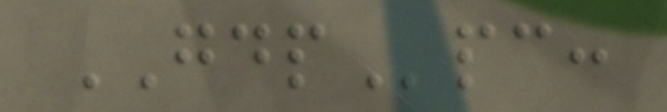GDPpc:
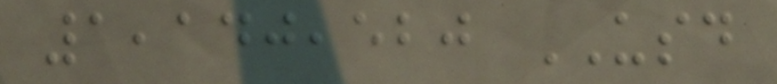1,140,520 USD
